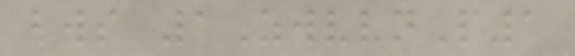bws 1ZwvvnP1
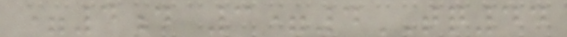=4d 3=4TQ44
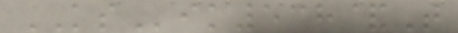KSik538&T
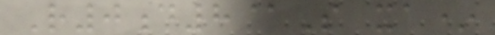R0d8@S xa*
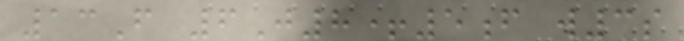13F 6J8+5f w3s
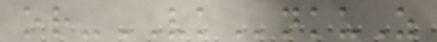or-VKnkuZ
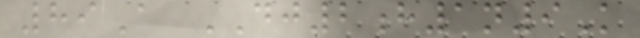89A DJ2h1n9K
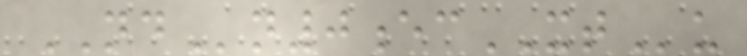NDn0ecXTu
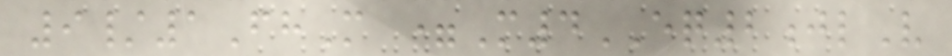9/1FhM =M4EQ2jlV
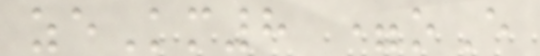zeKm8 =oE
